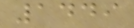1449
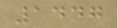1447
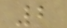2
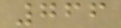766
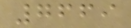7669
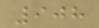908
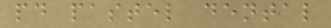pd pastel dental
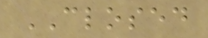CLOSED
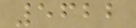5622
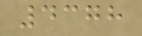4378
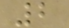2
